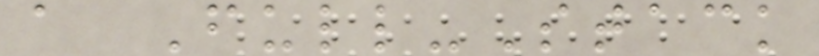a Full-Stack
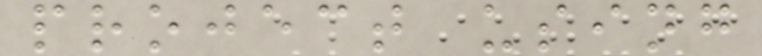project using
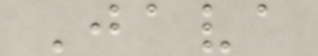Java
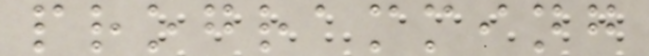programming
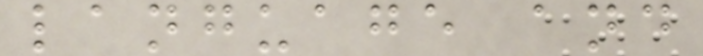language and
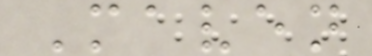Maven
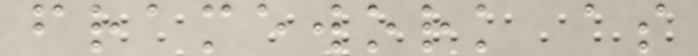framework as
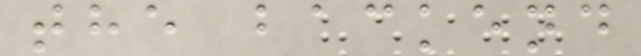the backend
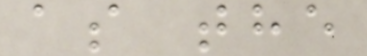as the
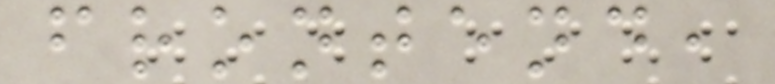frontend,
